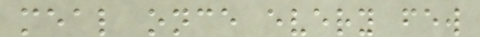meal once every few
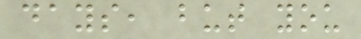days, but you
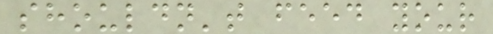shouldn't feed your
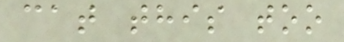cat this too
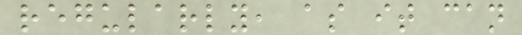regularly, as it can
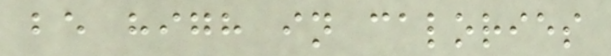be high in calories
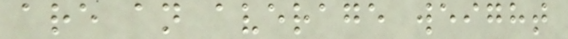are an average weight
